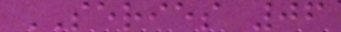SERIES 06
